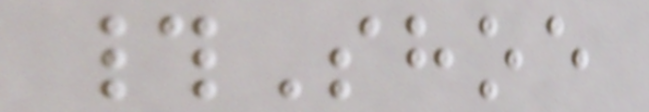#Shoe
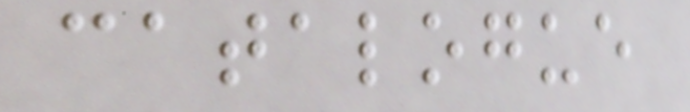catalogue
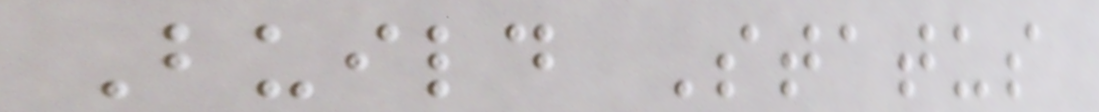Build Status
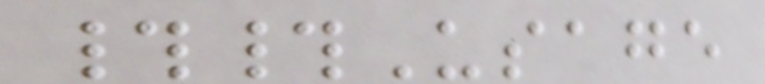##Usage
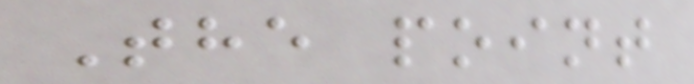The point
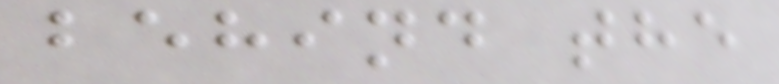behind the
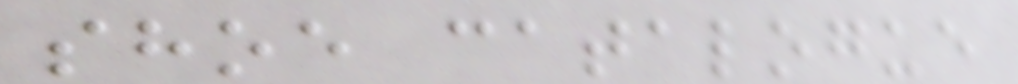shoe catalogue
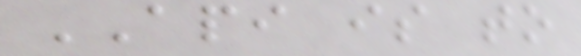API is to
